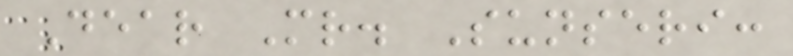Dear Mr. Sunseri:
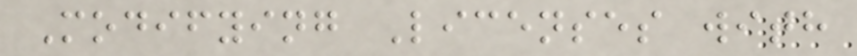Modifying Licenses with
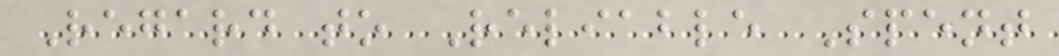Regard to Reliable Spent
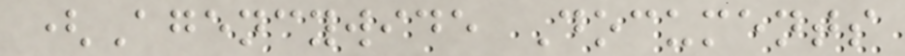(Agencywide Documents
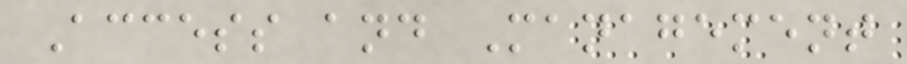Access and Management
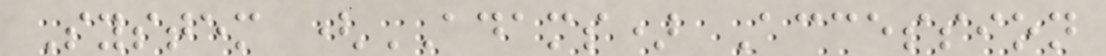System (ADAMS) Accession
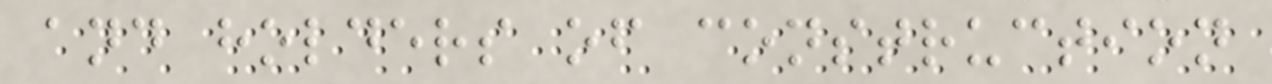and holders of construction
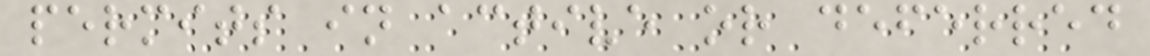permits in active or deferred
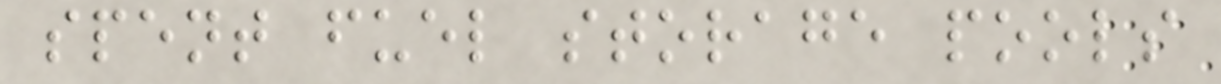spent fuel storage pools
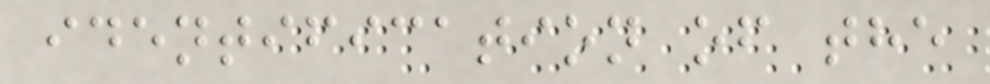identification of the
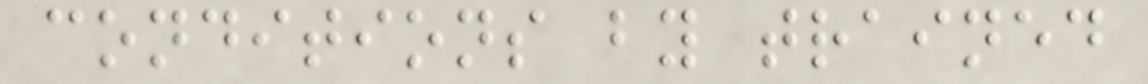conditions by trained
